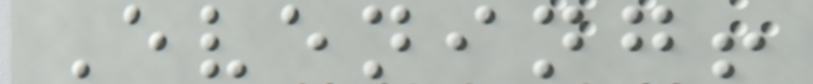Evening!
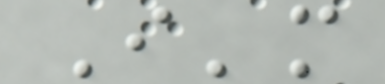I'm
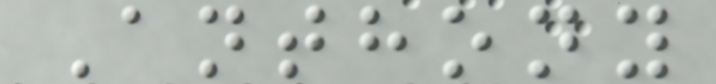Anthony
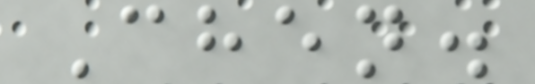Chen.
